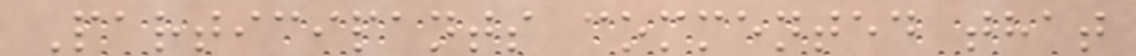Participants commented that
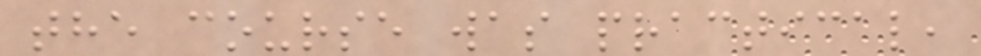the course was practical,
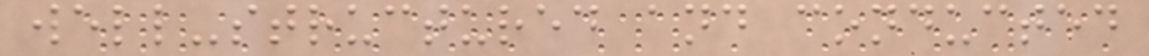well-structured and conducted
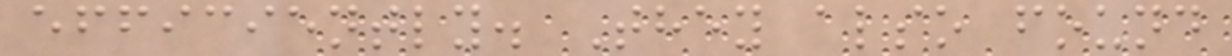efficiently. They also found
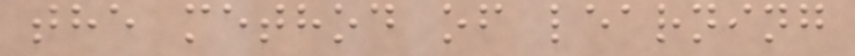the method of learning
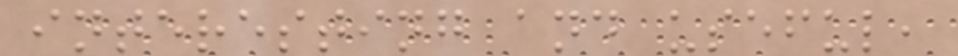interesting and useful,
